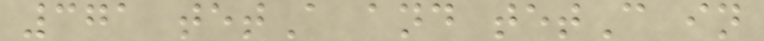371 tetA and tetC in
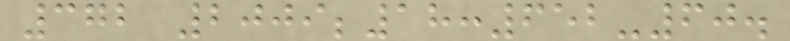372 2009;18:652-60.
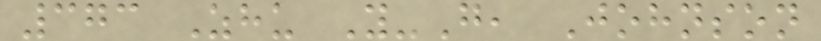373 Zhu Y-G, Johnson
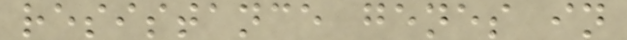resistance genes in
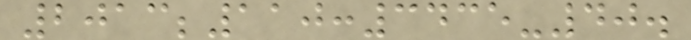2013;110:3435-40.
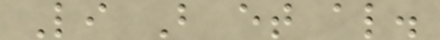Li B et al.
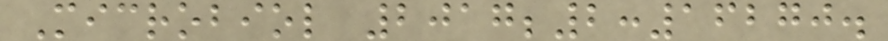Microbiol 2017;2:16270.
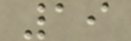19
